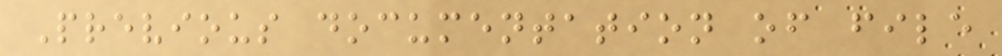Previous documentation of file
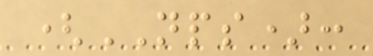(NPS):
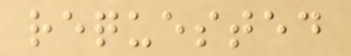requested
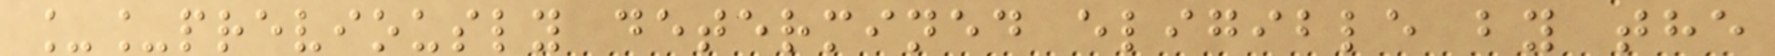__previously determined eligible by the
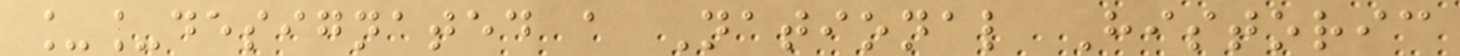__designated a National Historic
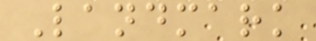Landmark
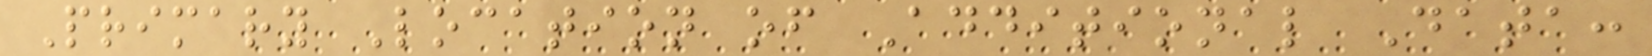Primary Location of Additional Data:
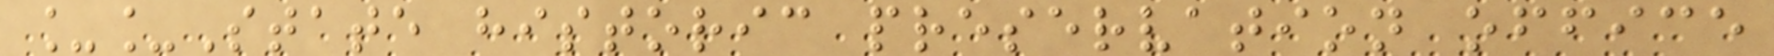__State historic preservation office
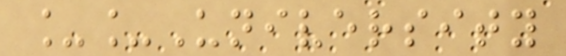__University
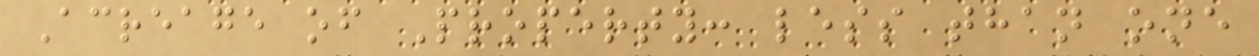Acreage of Property: less than one
